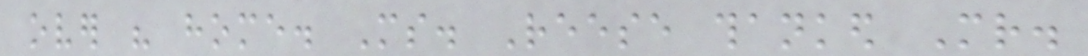over his home. Ms. Reese thanked Mr.
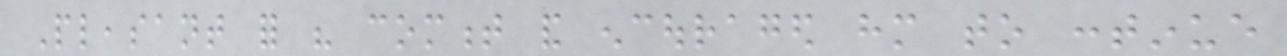Pleasant for his comment and encouraged him to continue
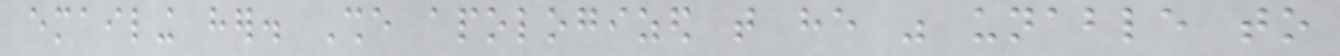emailing her. She apologized that he was unable to
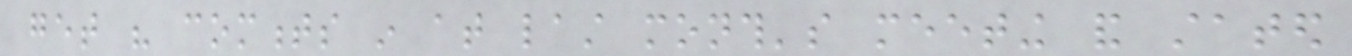get his comments in at last month's meeting and stated
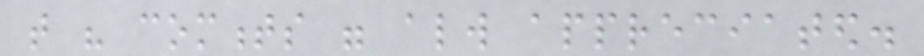that his comments were always appreciated.
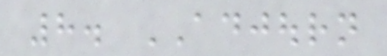8. ADJOURN
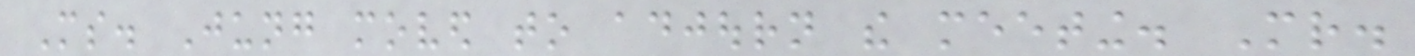Ms. Jung moved to adjourn the meeting. Mr.
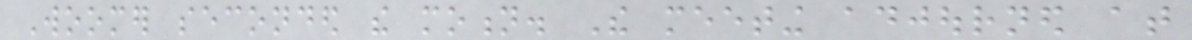Woomer seconded the motion. The meeting adjourned at
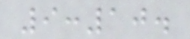9:10.
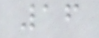16
